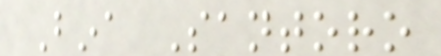Bina Santoro
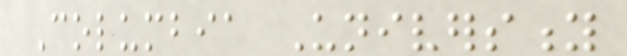Columbia University
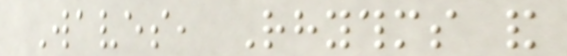Waves, Rhythms and
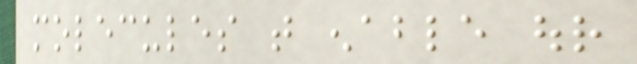molecules that enable our
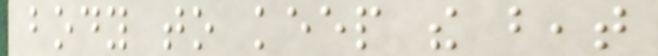body to keep the beat
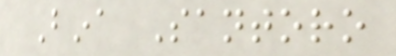Bina Santoro
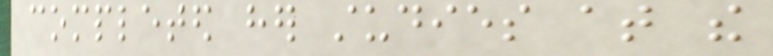completed her studies at the
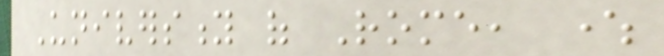University of Rome, where
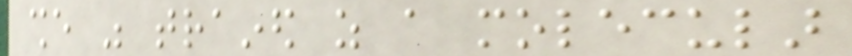she was trained as a molecular
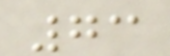73
